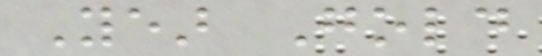Year Gold
